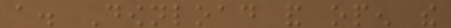a. Download and open the
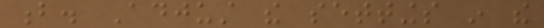b. Adjust the settings in the
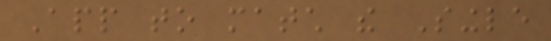App to match the Single
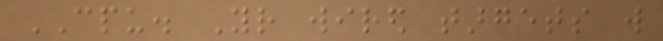CPU. Your wired targets will
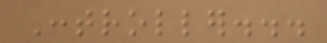Controller...
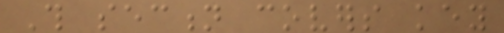This section covers key
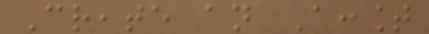Create an Account
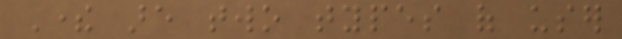There are two types of user
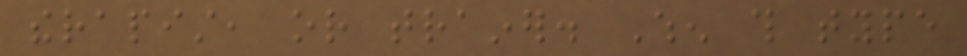therapist, or trainer. When this type
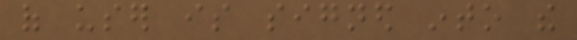of user is signed into the
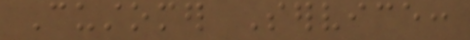Customer Service:
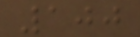100
